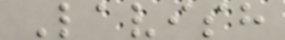Lavish
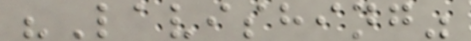"Lavishing"
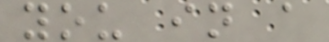you in a
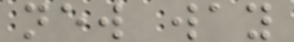new way
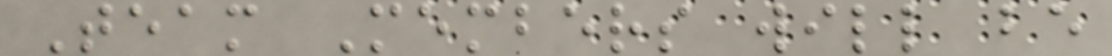Team Members will be
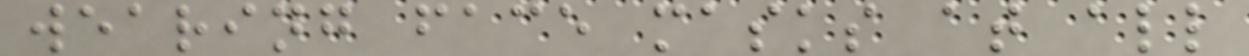wearing face masks at all
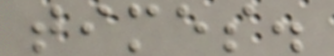times.
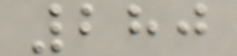280
